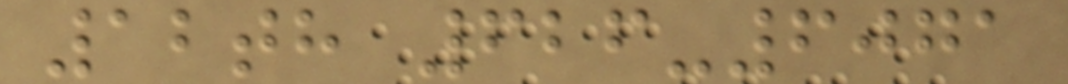12th 626-6071
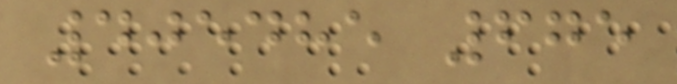405485 675
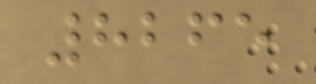8265
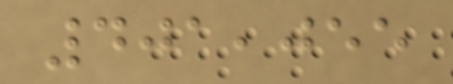401,055
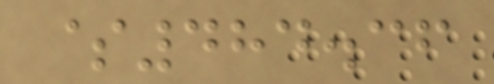$484.36
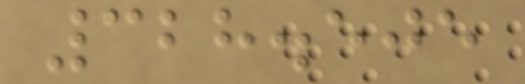328.505
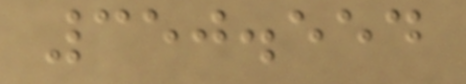350.554
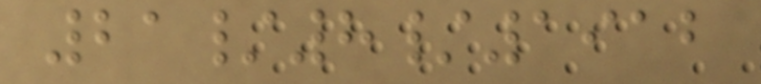21/8/1912
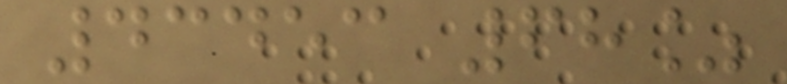43453 68%
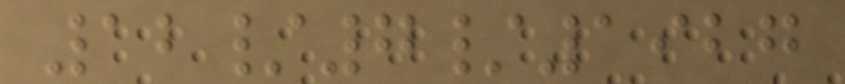12/7/1927
